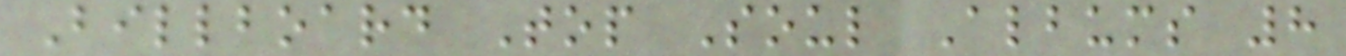Billboard Top Soul Albums 8
